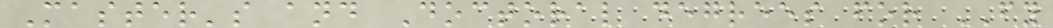Master's and Doctoral degrees for FY
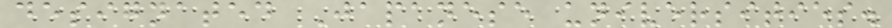designated Japanese universities.
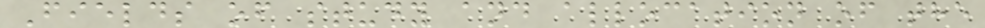Fields of study and allocation of the
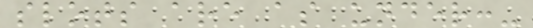slots are as under:-
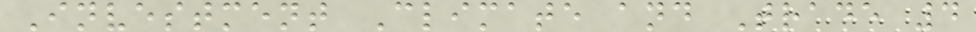Investment Climate and Trade 4
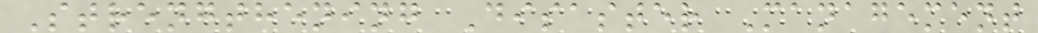Strengthening Disaster Management
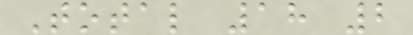Total 18 2
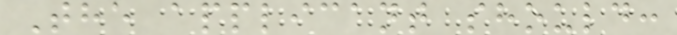The applicant should:
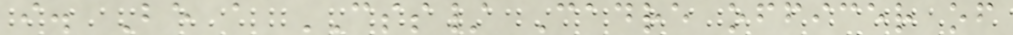i. Be a CSS/ Cadre officer of
